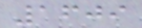1609
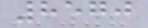8570
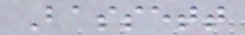Bassett
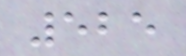525
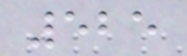525
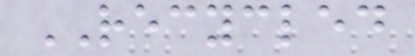RECYCLED
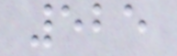525
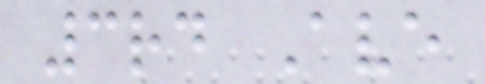3rd Ave
